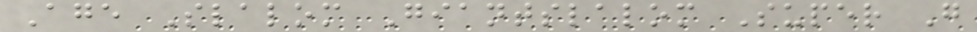Age Slalom Giantslalom Super G
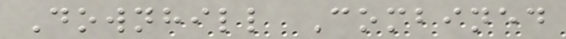Downhill Combined
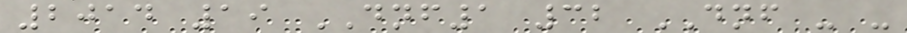2014 19 DNF1 32 DNF - -
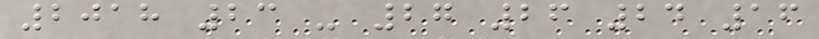2018 23 - 27 26 24 16
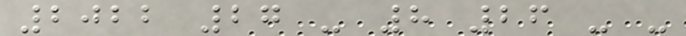2022 27 - 8 26 - -
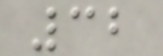32
